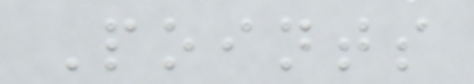Points
